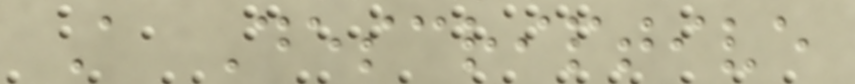A Descriptive
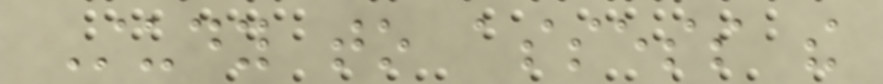Study to assess the
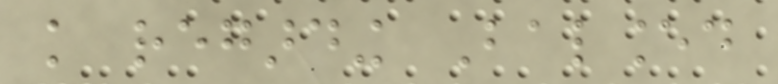knowledge regarding Balanced
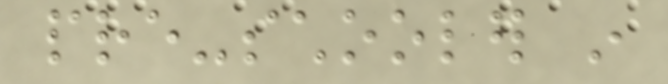pre-schooler in
